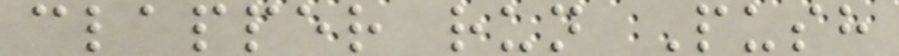clapper run Push
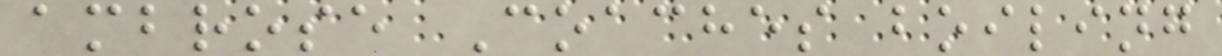ambrose Coaches boiling
